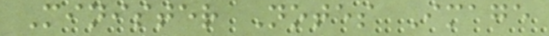Minister Notes Image
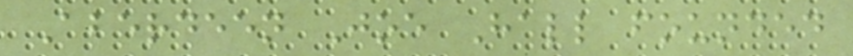Aberdeen Joe Hall founded
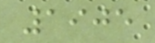1905
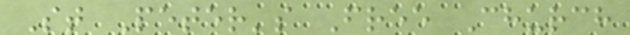St Peter's Free Church
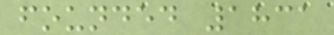founded 1831
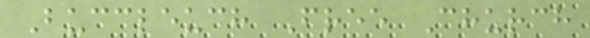Buccleuch Free Church
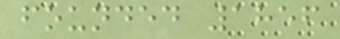founded 1856
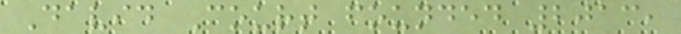David Court founded 2013,
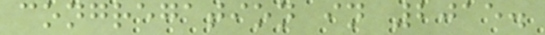congregation in 2015.
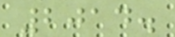2014.
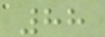88
